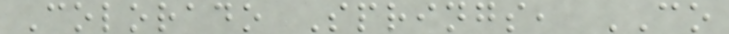Colorado Springs, CO
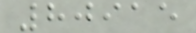80915
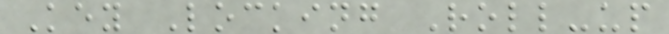Key Locking Roll-up
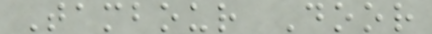Tambour Door
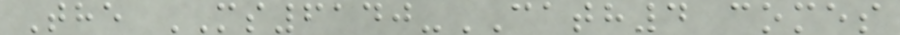The MS6140-CATH4 comes
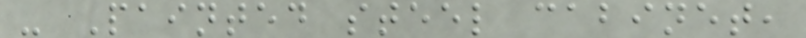- Painted steel cabinet,
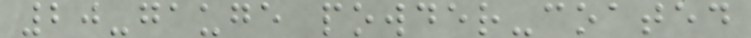20-gauge powder-coated
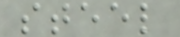steel
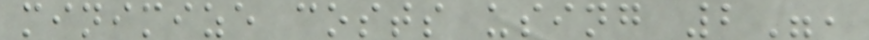minimize costs using 2",
